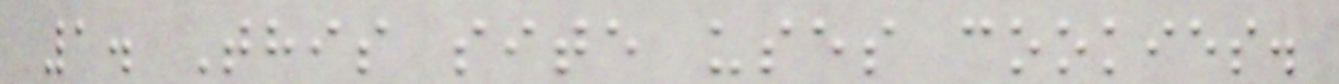1. This site uses cookies.
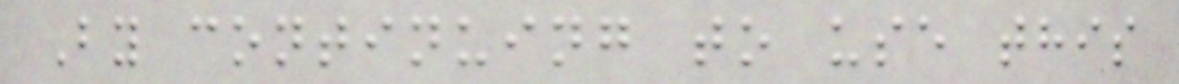By continuing to use this
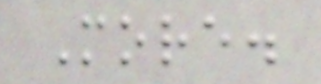More.
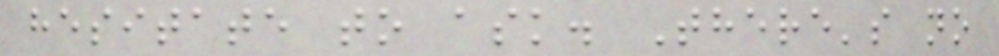hesitate to ask. There's no
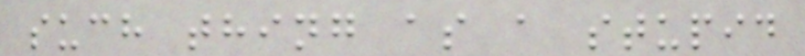such thing as a stupid
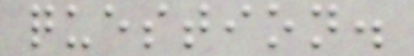question.
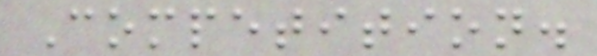Competition.
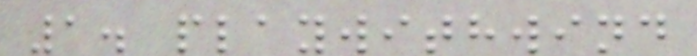1. playwithwind
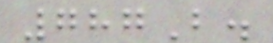787B.
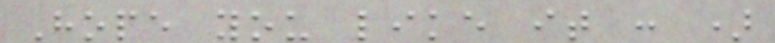Hope you like it : )
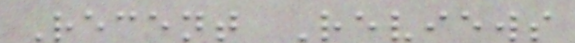Recent Reviews
